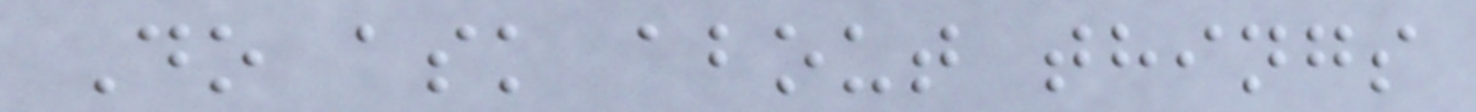Do ask about things
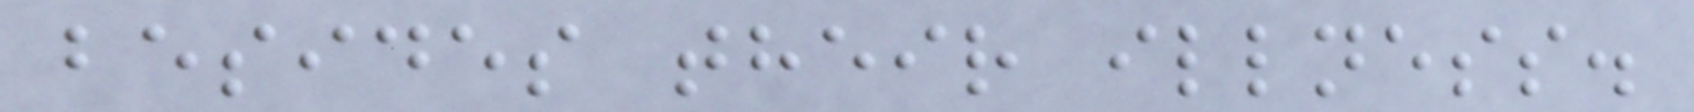besides their illness.
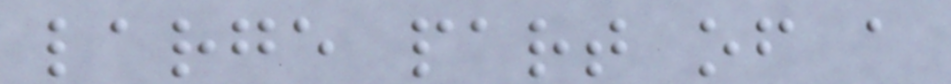large part of a
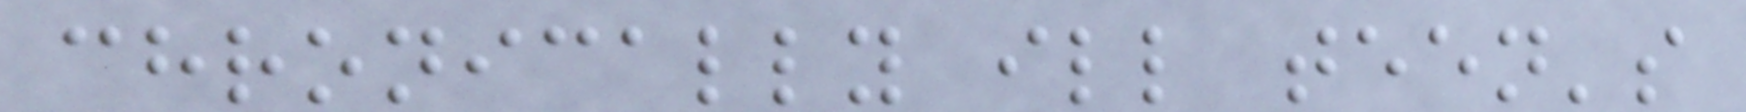chronically ill teen's
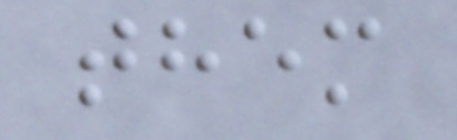them
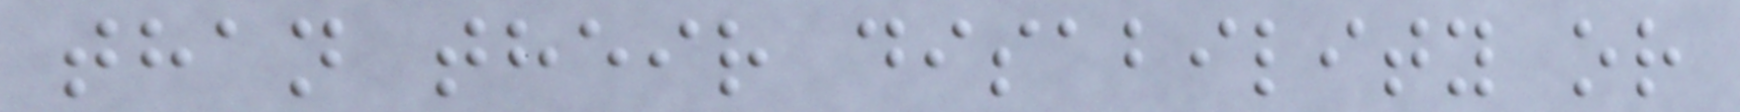than their disability or
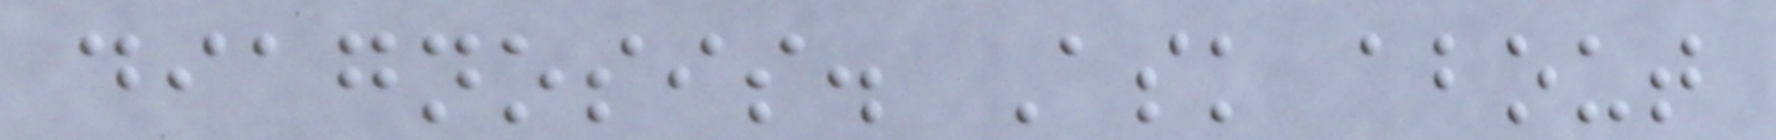diagnosis. Ask about
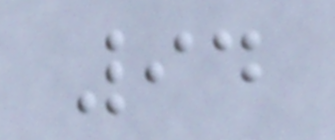94
